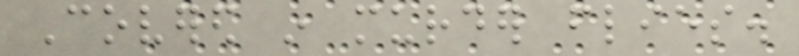Covered in murder flies.
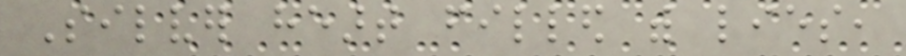Silver heart filled with lies,
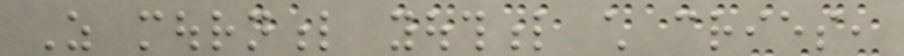As mournful youthful child cries,
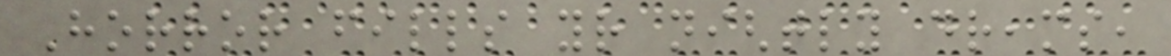Horror fills your nightly dreams,
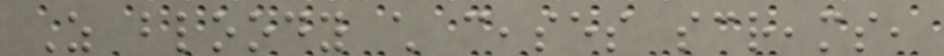As bloody child ceases screams,
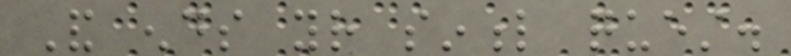And ends your sinful quest.
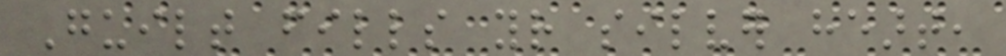Guilt fills your silver heart,
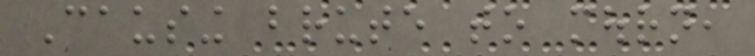Causing brute to mourn,
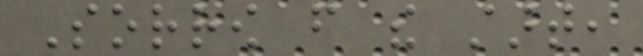Sorrow from the start,
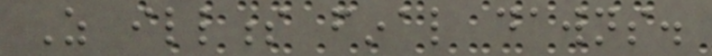As illness final dawns.
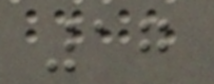17
